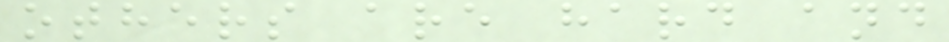others are hard and
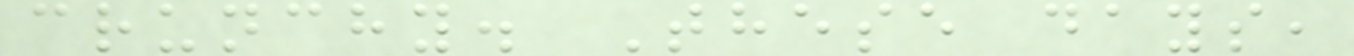crunchy. These days,
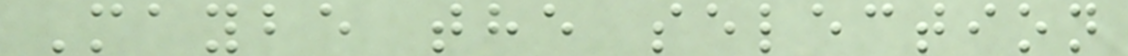Maybe the selection
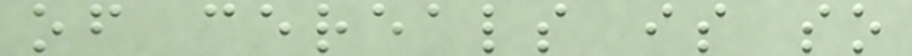of cereals is so
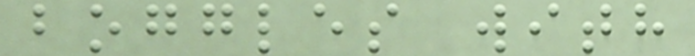boggles with
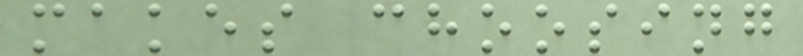makes choosing
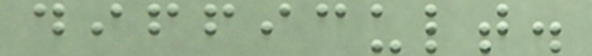difficult.
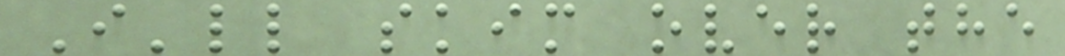I'll skim over the
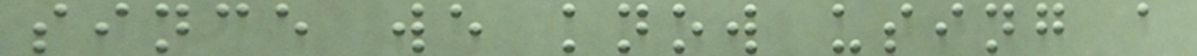since we know using a
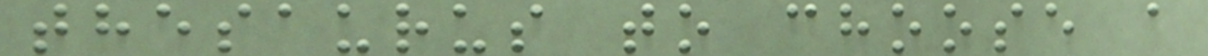thesaurus to choose a
